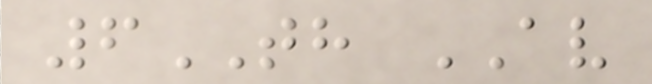6TH AV
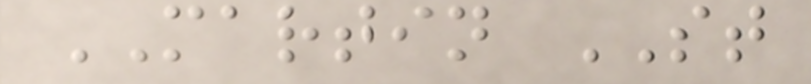MARTIN ST
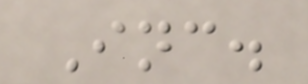Inc.
